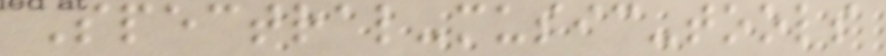Spectral-music-tools
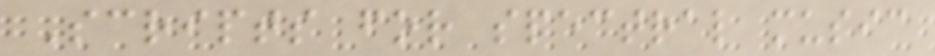Scripts for spectral music
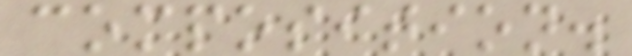composition.
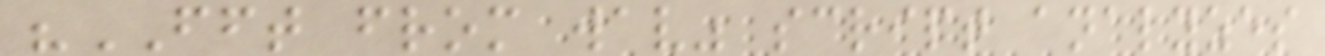"FFT from wav" script analyzes
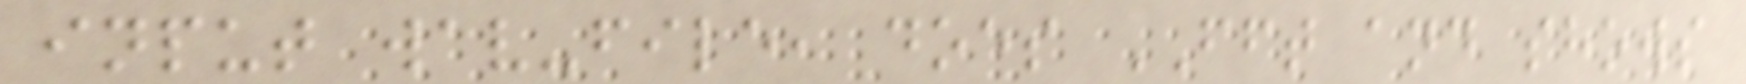input wav-file, does FFT and shows
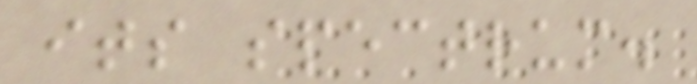its spectrum.
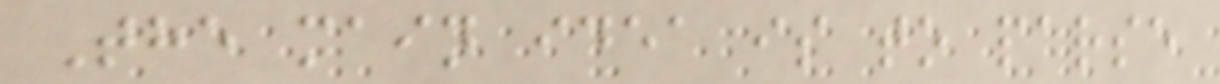The main idea is to parse
